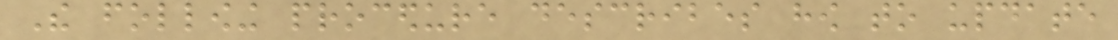The following procedure describes how to update
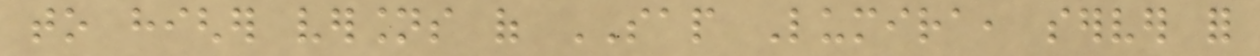to higher versions of SAP Lumira, server for
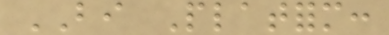BI Platform:
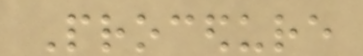Procedure
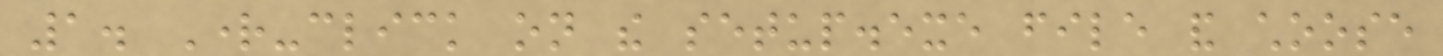1. Right-click on the setup.exe file and choose
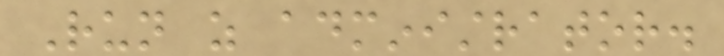Run as administrator.
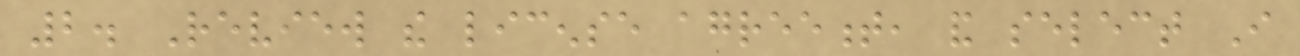2. Review the license agreement, and select I
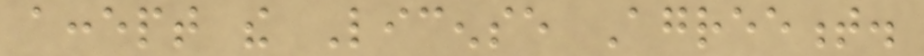accept the License Agreement.
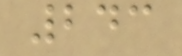243
